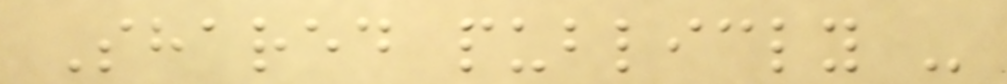Shared publicly -
